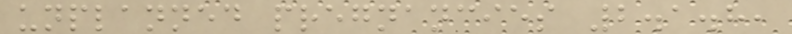unplanned pregnancies 2.1.8,
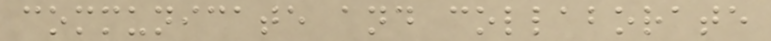communicate and collaborate
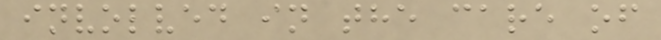involved in the care of
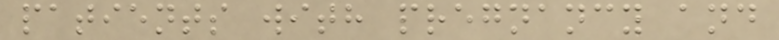patients with pregnancy and
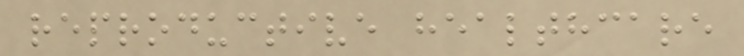reproductive healthcare
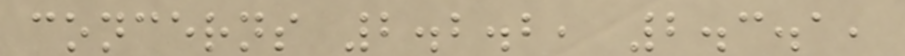concerns 2.2.2, 2.3.1,
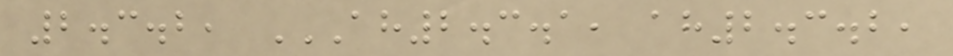2.3.2, AH2.3.1, AH2.3.2,
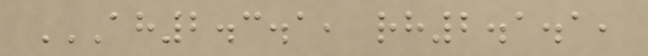AH2.3.1, RH2.1.1,
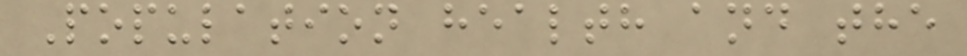Population health and the
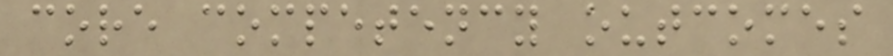core competency outcomes
